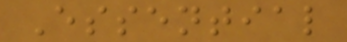Essential
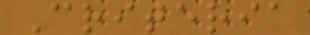Criteria
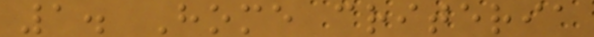1. Home criteria
